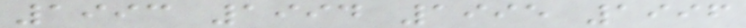1993 1994 1995 1996
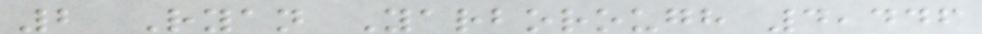2 Ryan Yarborough 4,446
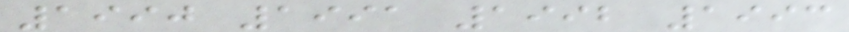1990 1991 1992 1993
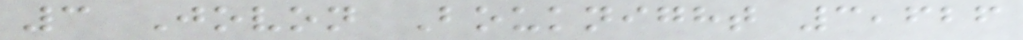3 Jovon Bouknight 3,626
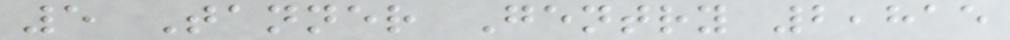5 Tanner Gentry 2,815
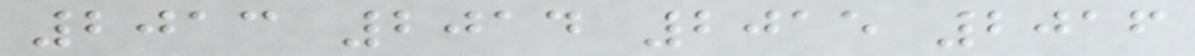2013 2014 2015 2016
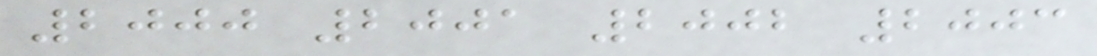2000 2001 2002 2003
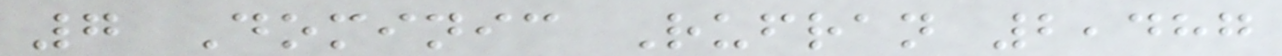7 Dominic Rufran 2,487
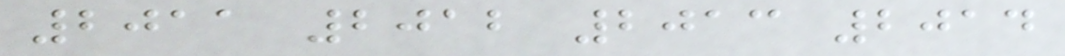2011 2012 2013 2014
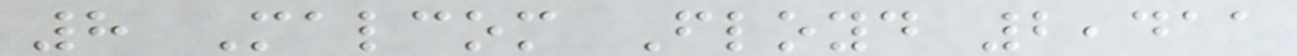8 Malcom Floyd 2,411
